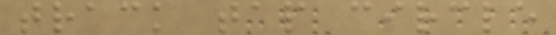track tap circle
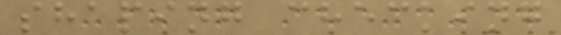shaping checking
